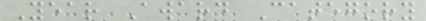Year Award Category
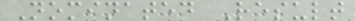Nominated Result
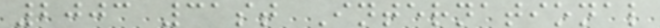2003 31st International
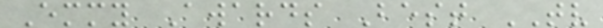Emmy Awards Best TV
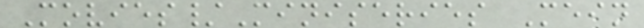Movies/Miniseries Mein
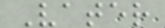Vater
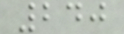240
